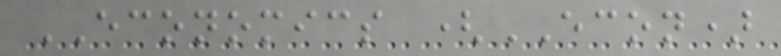ECONOMICS (ECON)
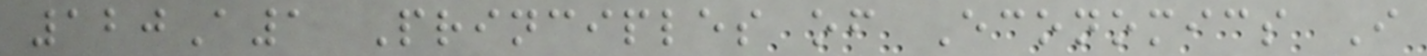120A1 Principles of Economics I
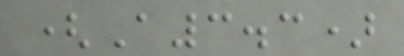(A3.3)
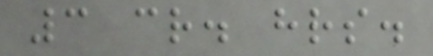3 cr. hrs.
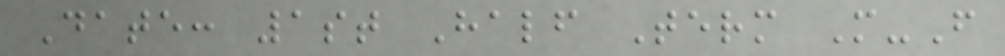Date: 1st Half Term M-F
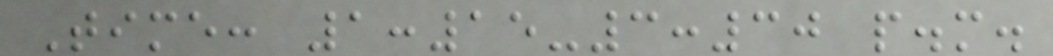Time: 1:15-3:30 p.m.
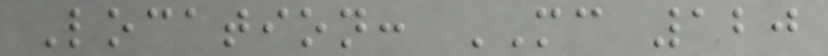Location: MC 120
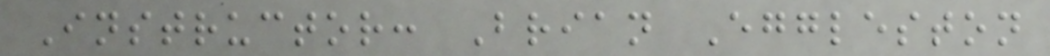Instructor: Brian Eggleston
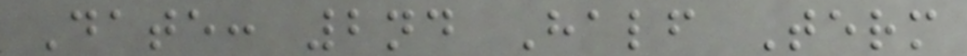Date: 2nd Half Term
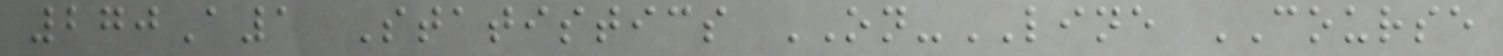270A1 Statistics ON-LINE COURSE
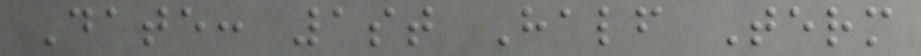Date: 1st Half Term
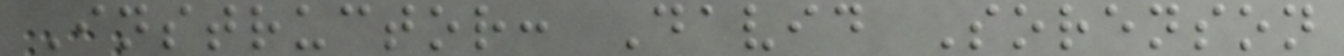Instructor: David Sorenson
